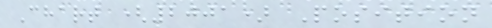Chart (2001) Position
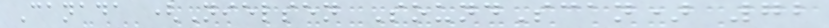Canada (Nielsen SoundScan) 72
